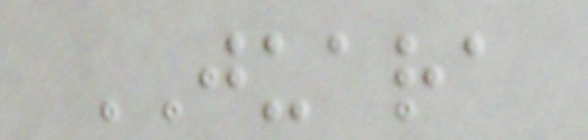JUARA
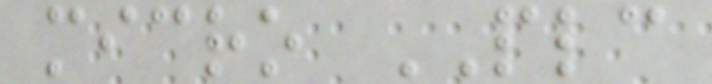micro PLC
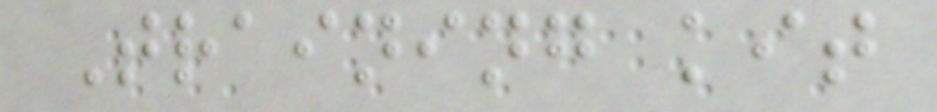Training kit
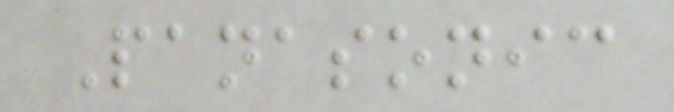Panasonic
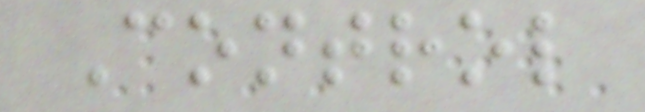Control
